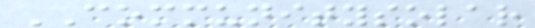COMMUNITYSOLAR
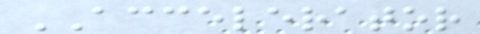ACCELERATOR
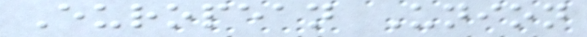European Union
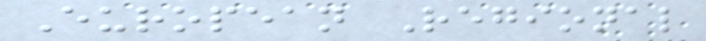European Regional
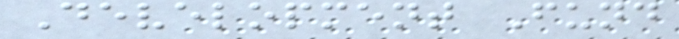Development Fund
